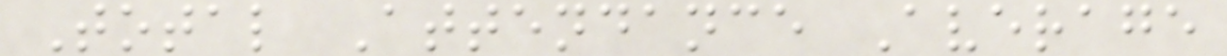Total Attendance Average
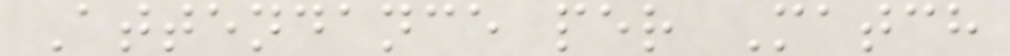Attendance per Match
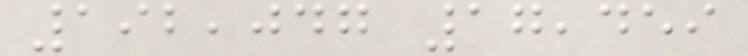192,047 17,459
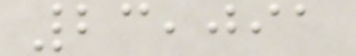23,091
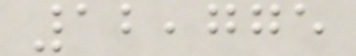12,775
